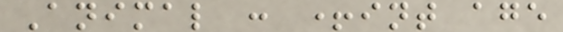Animal : +int age
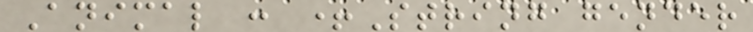Animal : +String gender
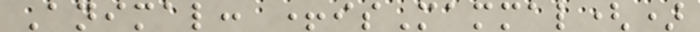Animal: +isMammal()
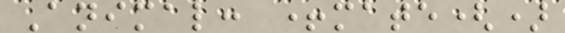Animal: +mate()
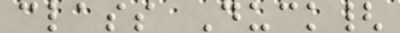class Duck{
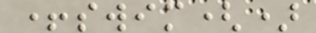+swim()
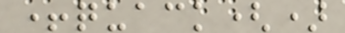+quack()
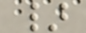}
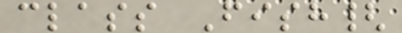class Fish{
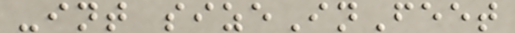-int sizeInFeet
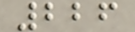226
